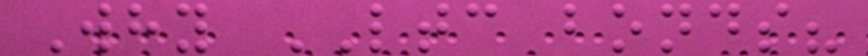Why LTC bonds?
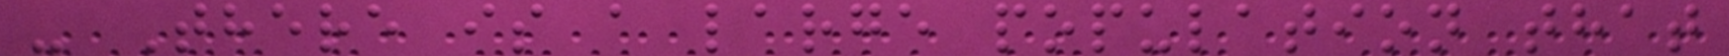- There is a large population that
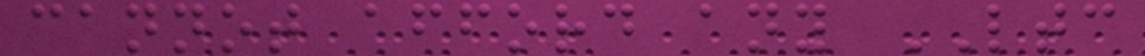cannot afford any LTC
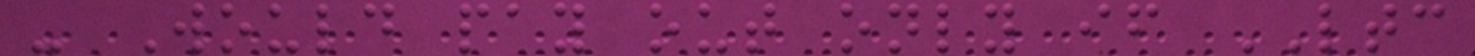- Would pay out only if LTC
